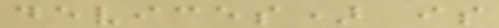devices) is
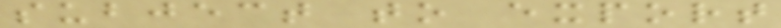subject to export
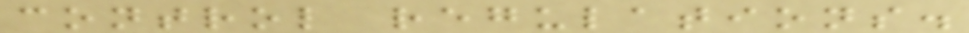control regulations.
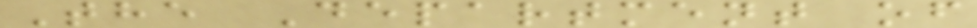The Department of
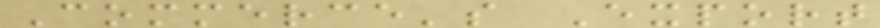Commerce's Export
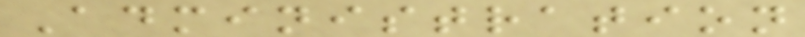Administration
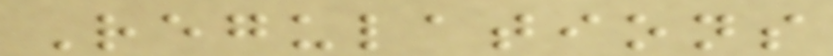Regulations
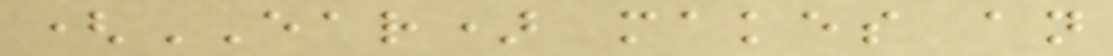(EAR) makes an
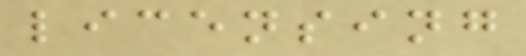licensing
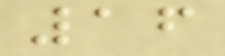16
